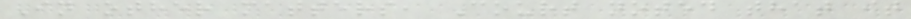In other matters, Court noted that it
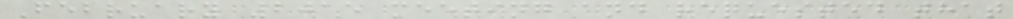February 2015 meeting and requested that
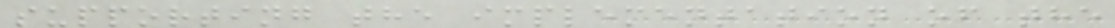supporting the implementation of the
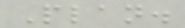Plan.
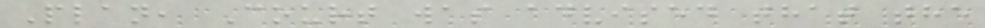Plan, Court was advised that the
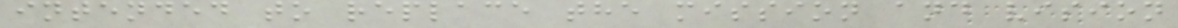intended to replace the mission and vision
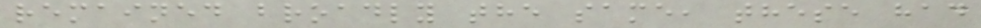remained broadly the same, these had
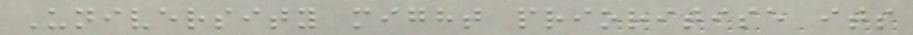University might prioritise its
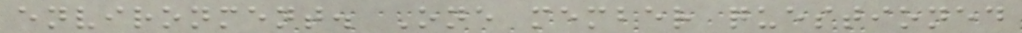environment. One member questioned
